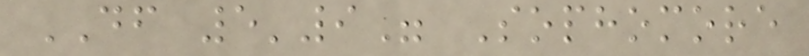DF 5'9" Sophomore
